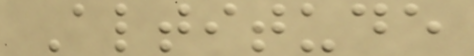Altitude
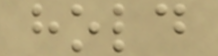hold
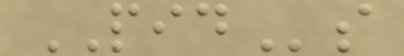PIDs
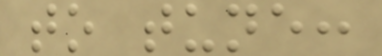to tune:
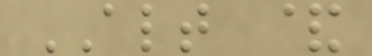ALT &
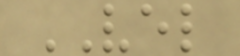VEL
